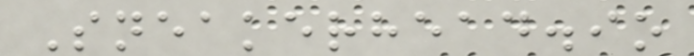Sneakerhead.io
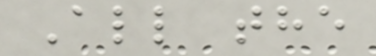All the
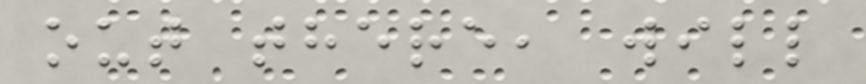out there, will
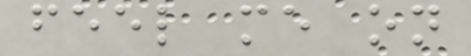feel me on
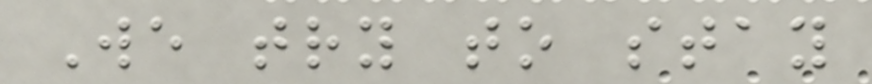We try to stay
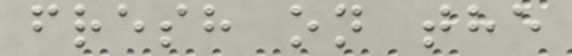fresh on the
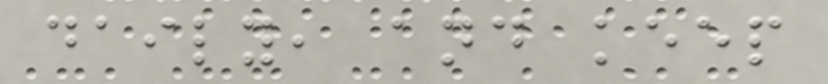daily, and keep
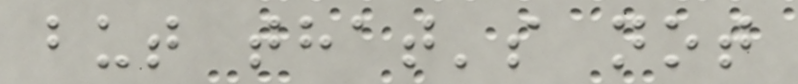but that's not
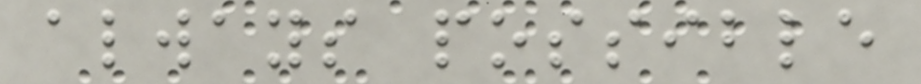always possible
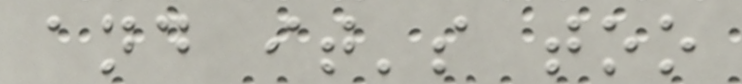and it's too
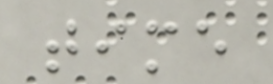time
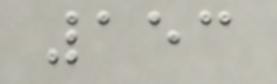153
